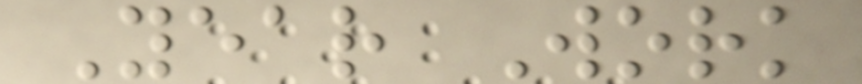Year Work
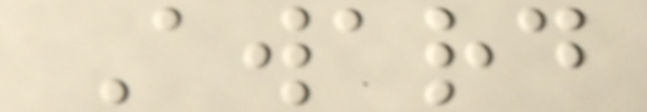Award
